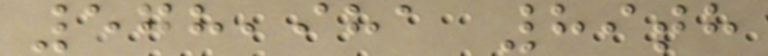578,981 89th
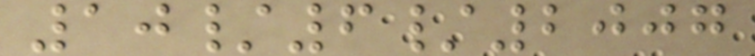10/6/2007
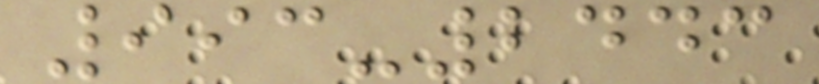993-2443
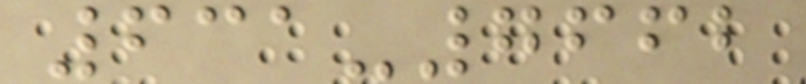631-7662
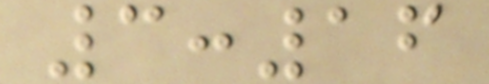3:16
